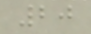20
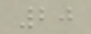20
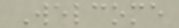Welcome
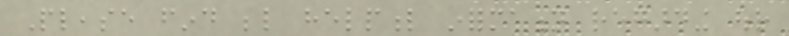Please find below helpful information regarding our
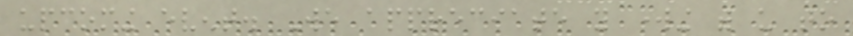upcoming event. We appreciate you working with us to
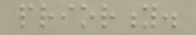priority.
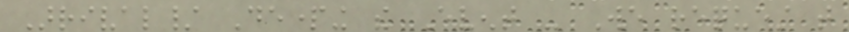Arrival/ Departing the Event - We request that
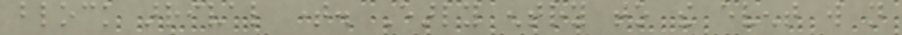block arrival time. Early entry to the event will not
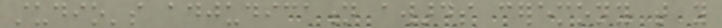studio's adjudication awards ceremony that you
